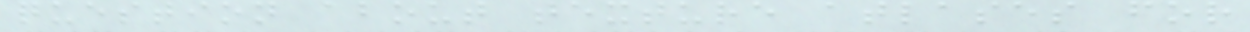question about texture atlases for
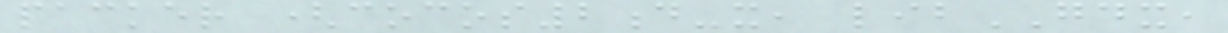packer (cocos2d-x, libGDX,
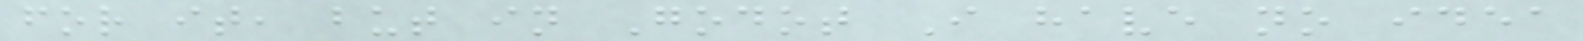for it, but in Godot I have no idea
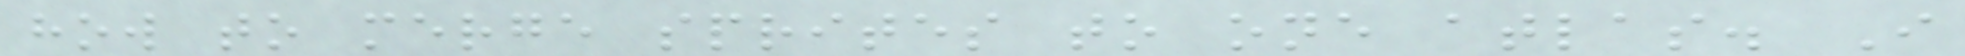how to merge sprites to one atlas. I
